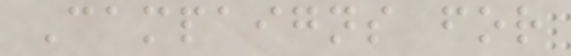Campaigns for
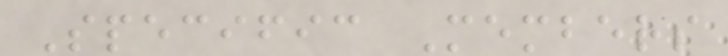Specific Members
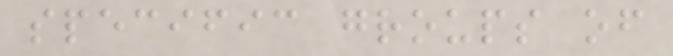specific groups of
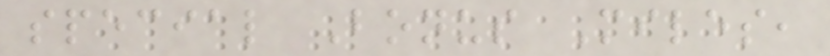special Bonus Miles,
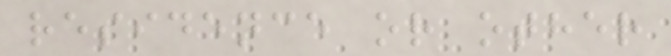residence or other
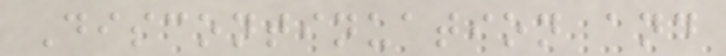Discontinuation and
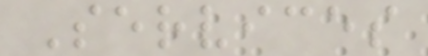Services
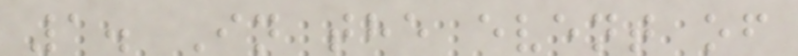1. In the event of
